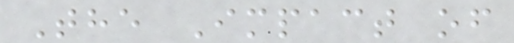The Impact of
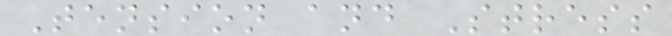Tension and Stress
